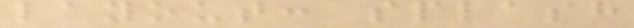layout: splash
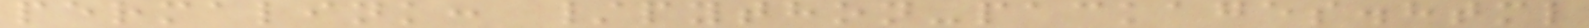permalink: /python-packages.html
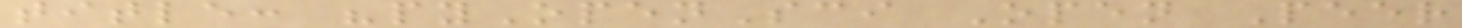title: "pyOpenSci Open Peer
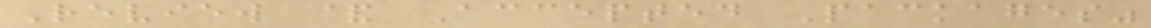Review & Accepted Packages"
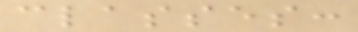classes:
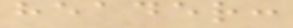header:
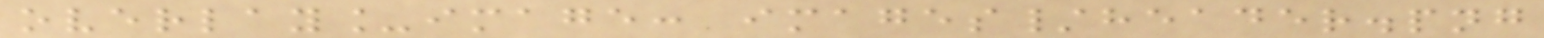overlay_image: images/header.png
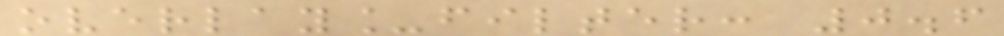overlay_filter: 0.6
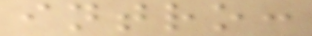intro:
